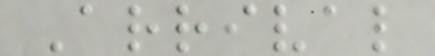Arrival
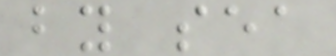by sea
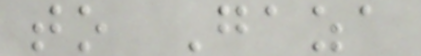to Gaza
